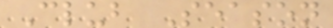Club Season
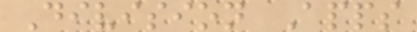Division Apps
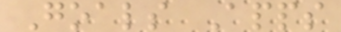Goals Apps
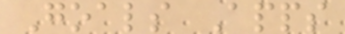Goals Apps
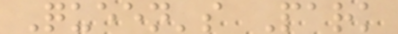Queen's Park
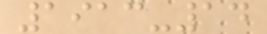1913-14
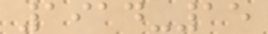1914-15
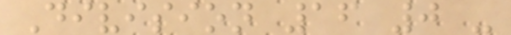Division 16 0 -
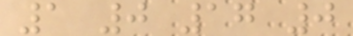1 0 17 0
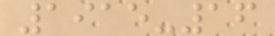1915-16
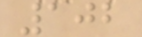102
